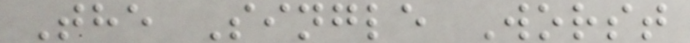The Single Worst
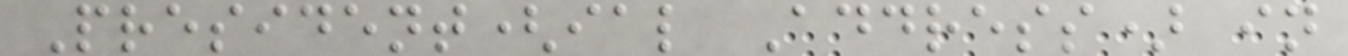President(ial Address) in
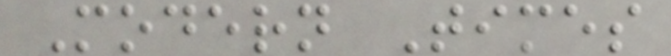Modern Times
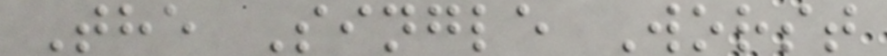The Single Worst
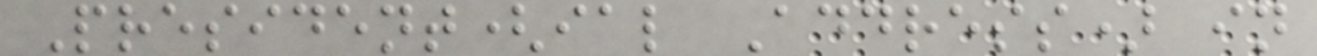President(ial Address) in
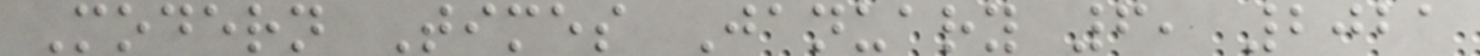Modern Times January 6, 2021
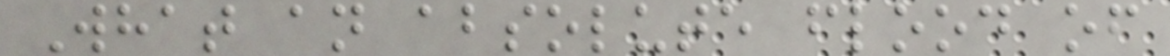What an absolute flood of
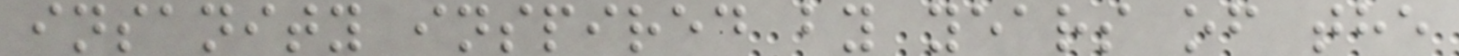insanity inspired by years of the
